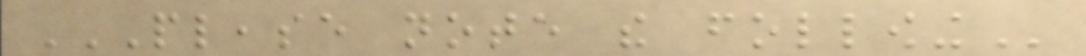PLEASE NOTE THE FOLLOWING
